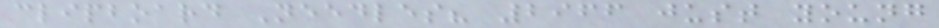clipboard Needles? 2966 just young
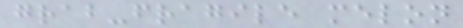grab-fragile melon
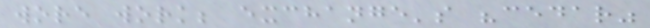wore work; exchange's "cedar"
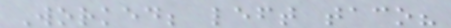Worked; left taco?
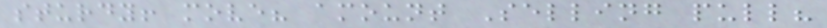sturdy! move? amount Selling pull?
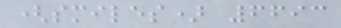(smiles) 6693
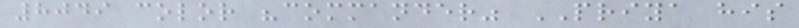8049 color "commander" PRIYA his
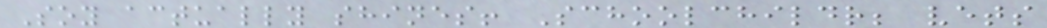Soy actually shines! Schoolchildr; vets
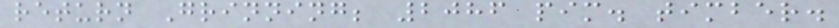return Grinning; 2086 pim. timber.
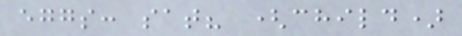eggs: sat? (child)
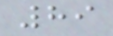89
